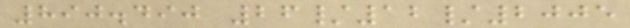890.490 26/12/2005
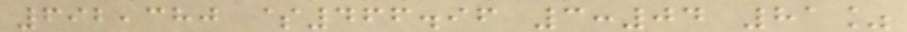692,380 $466.96 3:04 81%
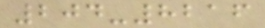204-8216
